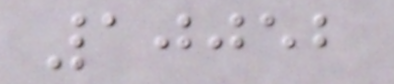10052
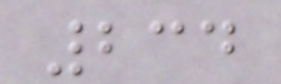234
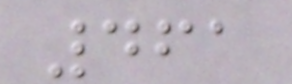461
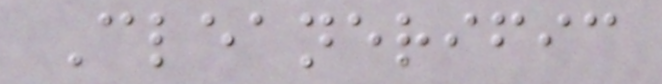Cleanerific
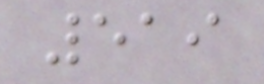519
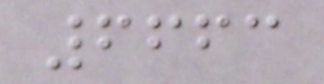6663
